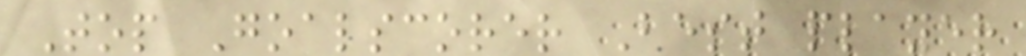Top Goalscorer Best player
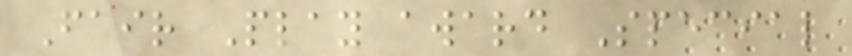Fair Play award Special
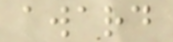award
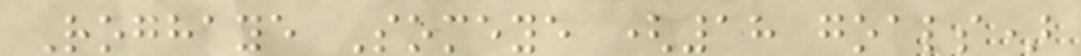Roghaye Someye (18 goals)
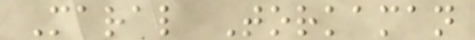Maral Torkaman
